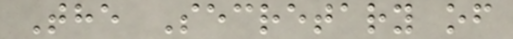The Secretary of
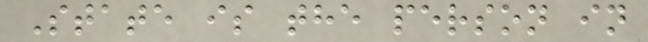State is the person in
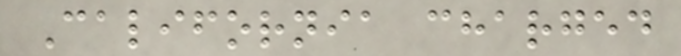California charged
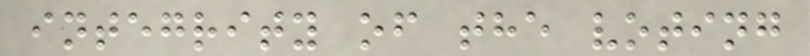integrity of the voting
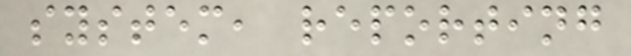system, reporting
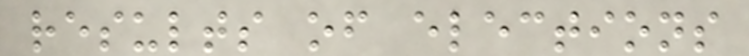results of elections
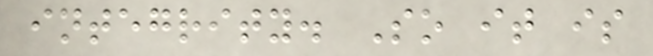integrity. So it is
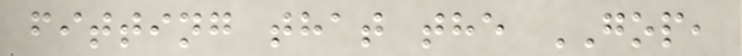fitting that the GOP,
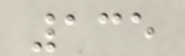135
